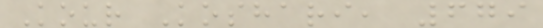Kour Koshari, 679
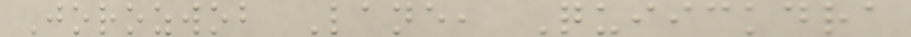Jorozwob Lane, Quiickdra
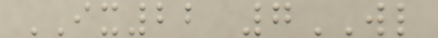IX22 7WL
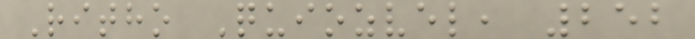Ritho Quiozvel, 252
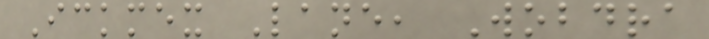Ickmex Lane, Wobdra
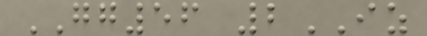GG56 2IZ
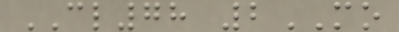CL78 2MO
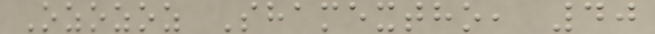Ozozoz Shamextho, 40
